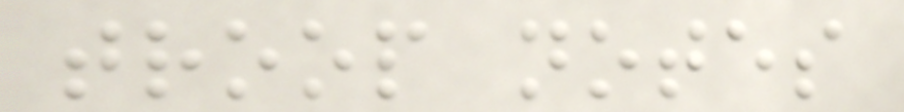troop notes
